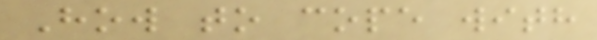How to cope with
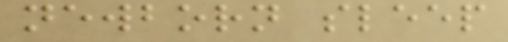newborn sleep
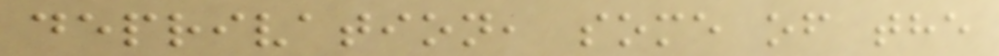deprivation, some of the
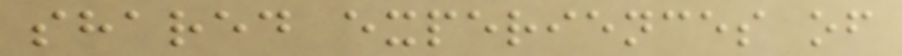shared experiences of
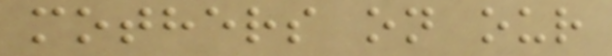mothers on our
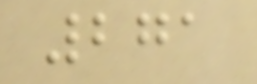271
